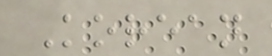Korean
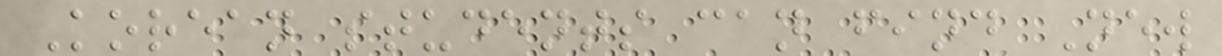Korean students can find New
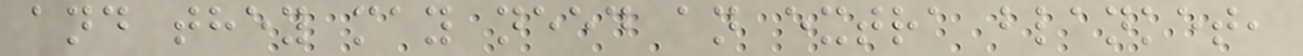and they may need an extra blanket,
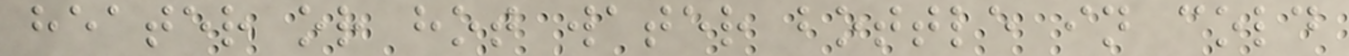heater or hot water bottle in cold
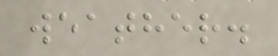weather.
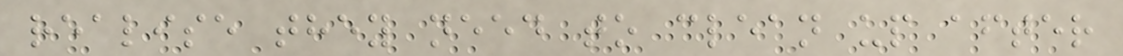realise they need to clean up after
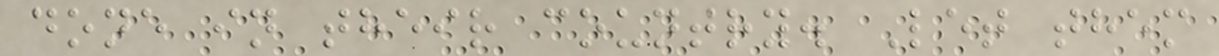done in their country. Let them
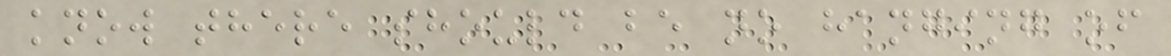know there should be no hanging of
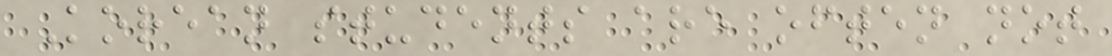Korean students are often not
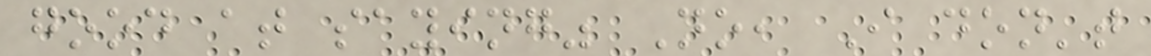good at saying" No, I don't
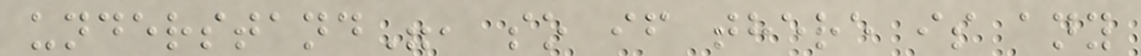understand", so if there is any
